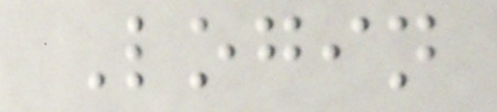Login
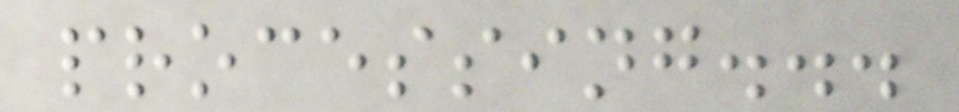processing...
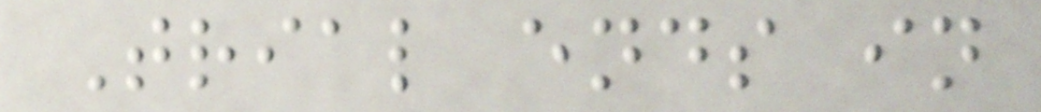Trial ends in
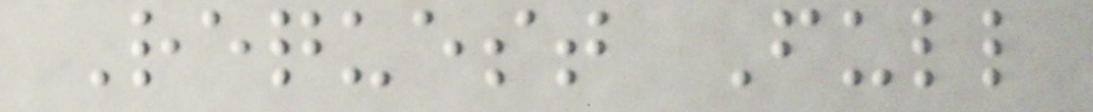Request Full
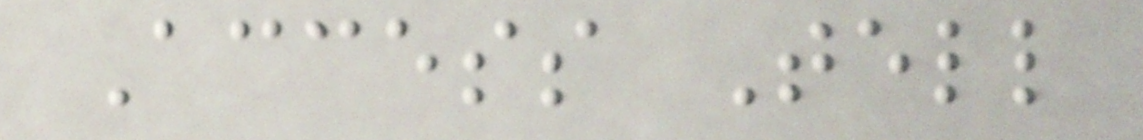Access Tell
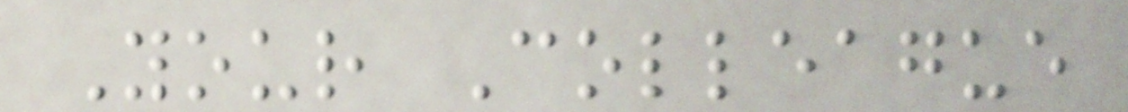Your Colleague
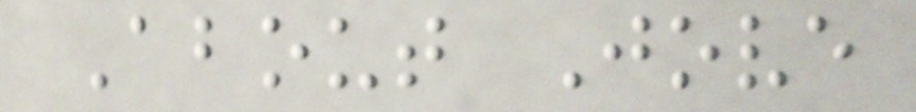About Jove
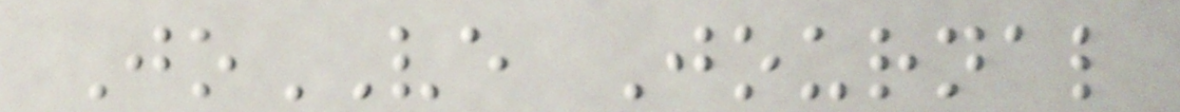JoVE Journal
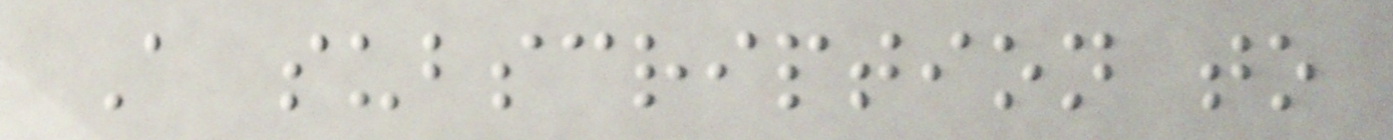A subscription to
